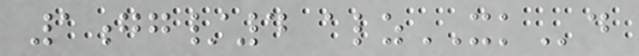1gg/4 alzXKd
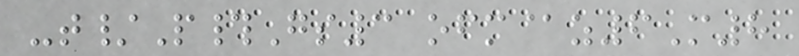-t/P#Gs3 ofm@z6M8
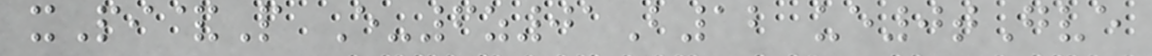xPi&P E-6z01B12 ue0tGve
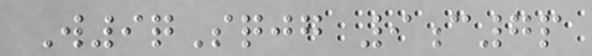W9qSqjg 9c7p
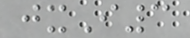jxI3
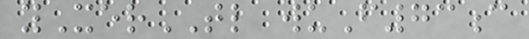yXerTL wuF73c
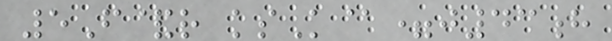5F&r ksK@=j43h
